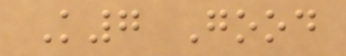K7 Good
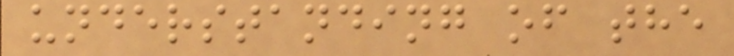understanding of the
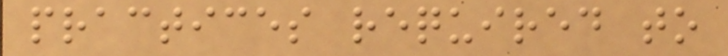practices required to
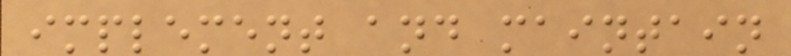implement and maintain
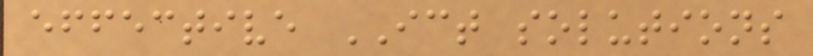effective ICT solutions
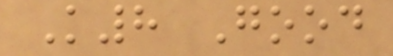K8 Good
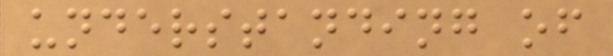understanding of
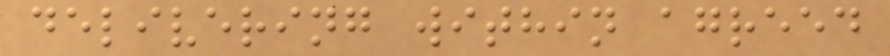delivering within agreed
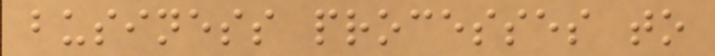business processes to
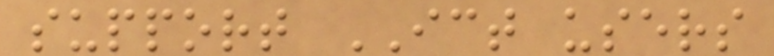support ICT users
